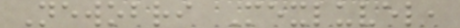Newobri Mexluvel,
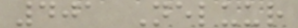401 Neluur
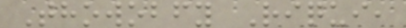Thowobfy Riqui,
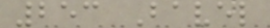253 Bavel
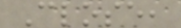Close,
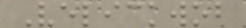Velickwob
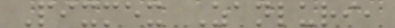Pixmex Zanluri,
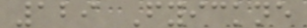129 Fyickne
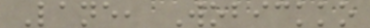Lane, Wobickko
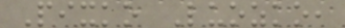Pixko Luozko,
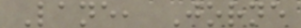Lane, Jorne
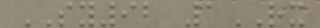SY92 1RX
